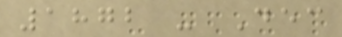1872 - Dec
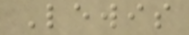Lewis
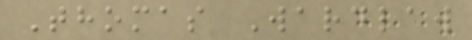Thomas Wardlaw
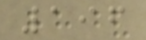196
